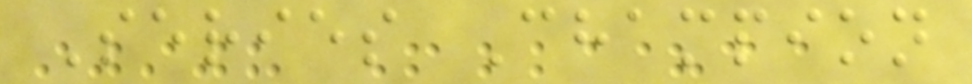Series Champion
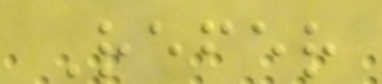Refer
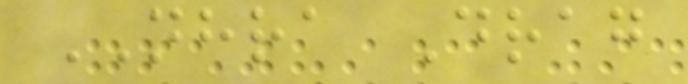NHRA Drag
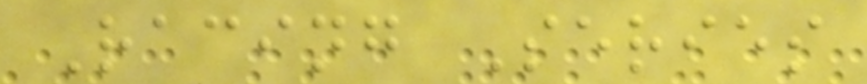Racing Series
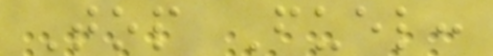Top Fuel:
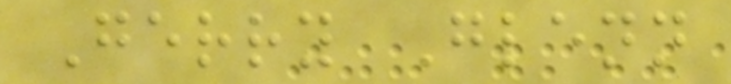Gerry Glenn
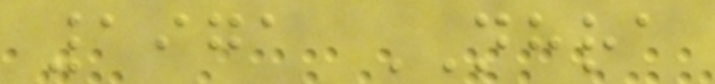1971 NHRA
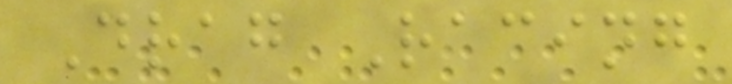Drag Racing
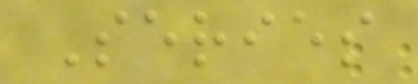Series
